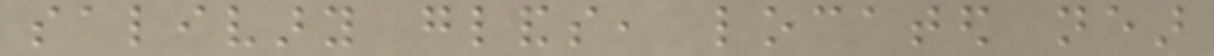salivary glands, located near
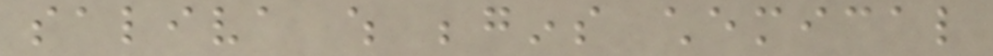saliva which begins chemical
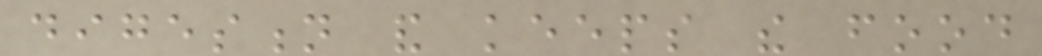digestion and keeps the food
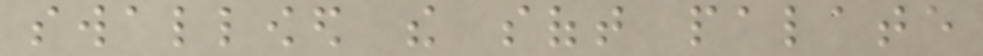swallowed the soft palate
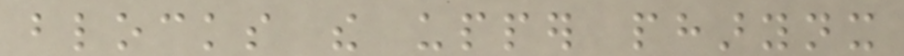blocks the upper pharynx
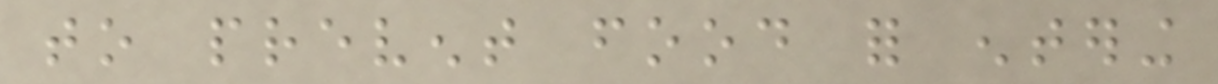to prevent food for entering
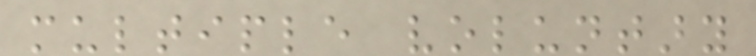multiple voluntary
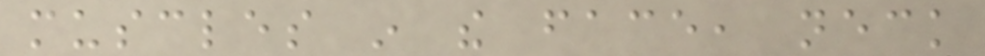muscles in the face, neck
